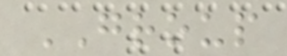GROUP
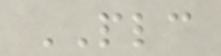PLC
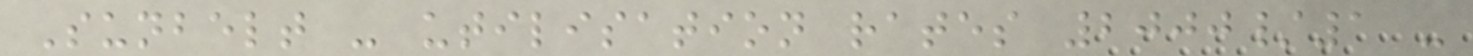Sunbelt - utilisation rates 2000/1 -
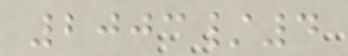2003/4
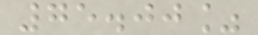75.00%
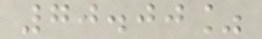70.00%
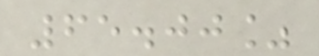65.00%
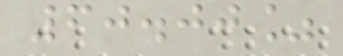60.00%
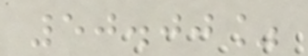50.00%
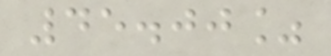45.00%
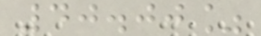40.00%
